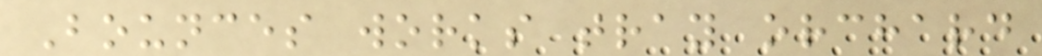Bounces works tray orchard
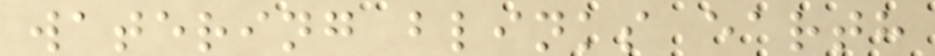watering blinks earth
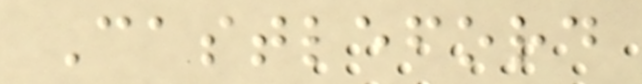Castleford
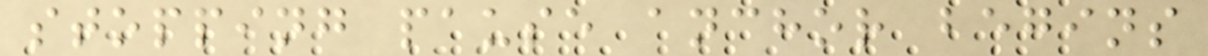stopping pause anchor begins
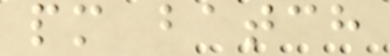pm batch
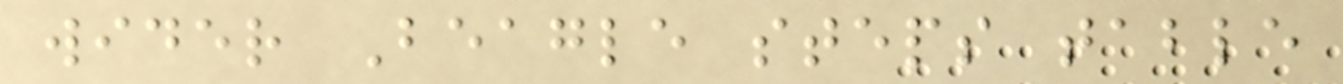wider Beagle steps table
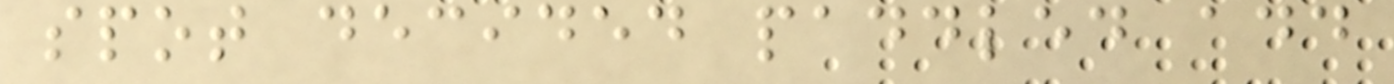spot decided paddled add
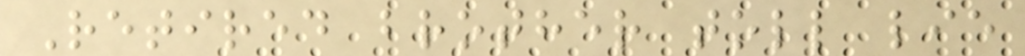Retired brother toll lie
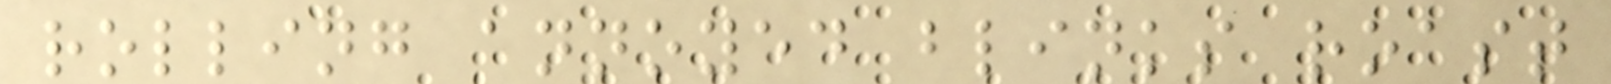rolling annoyed blinks roast
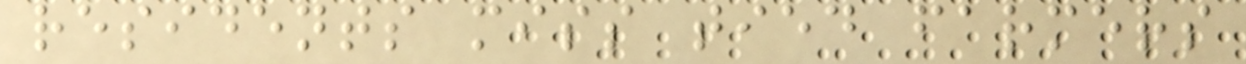residents miss tied farmers
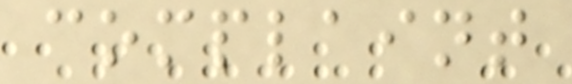complaint
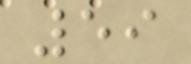59
